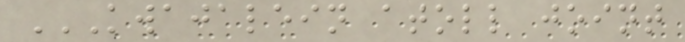KWAJALEIN ATOLL JOINT
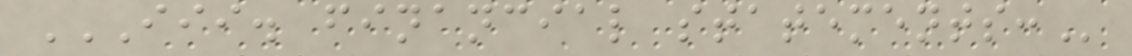III. FINANCIAL STATEMENTS:
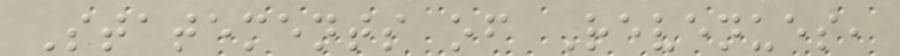Statements of Revenues,
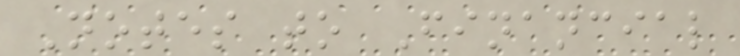Notes to Financial
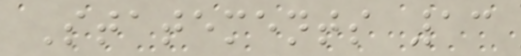Statements 13
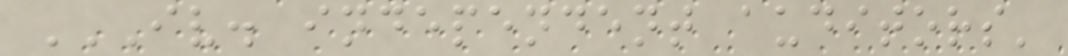IV. INDEPENDENT AUDITORS'
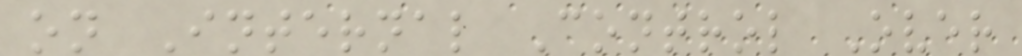on Internal Control Over
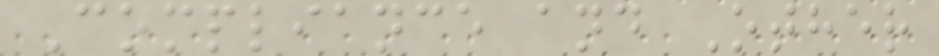Compliance and Other
